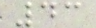43
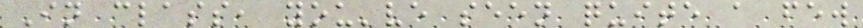In class, you've seen quite a few
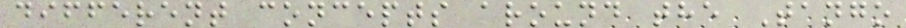different concepts around the Tango
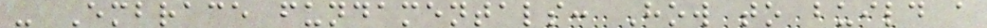- Embrace fundamentals: How to build a
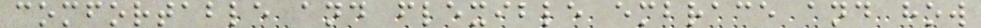comfortable and flexible embrace and how
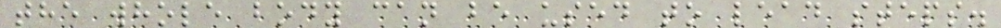the whole body can be used to lead steps.
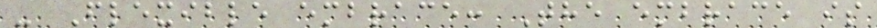- Flexible embrace: The embrace is
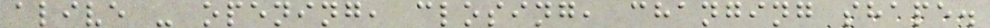alive - opening, closing, changing shape.
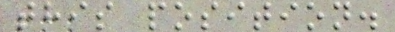this position.
